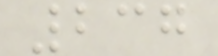237
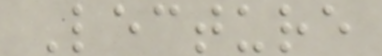Lecture
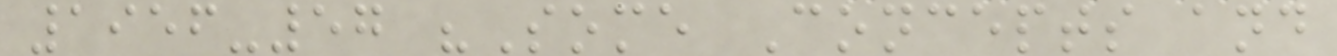1956-57 "Some Concepts and
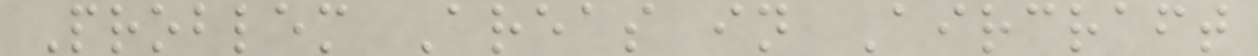Problem Areas in Aircraft
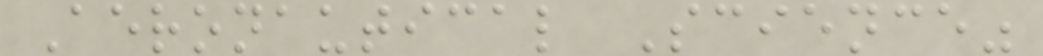Aeronautical Science"
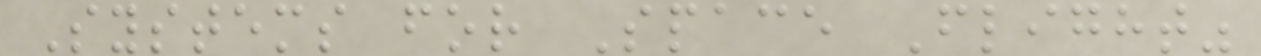Systems for Space Flight"
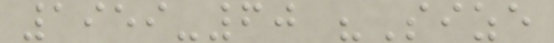1959-60 "Size
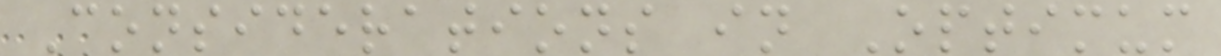Considerations in Optimum
